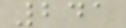241
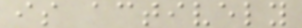is actively
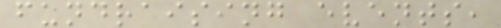fundraising events,
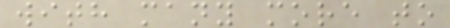with many more to
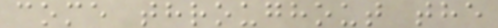come throughout the
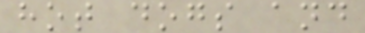hot dogs and
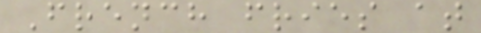French fries at
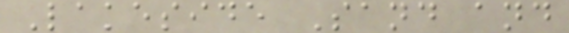Lakeside Sand and
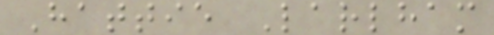Hattie Larlham
